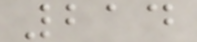214
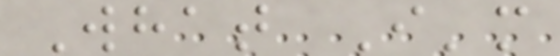What I'm
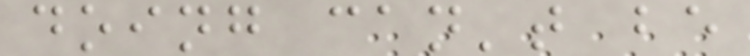doing can't be
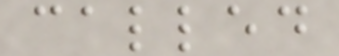called
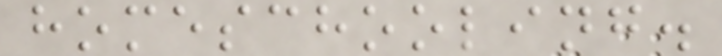homeschooling.
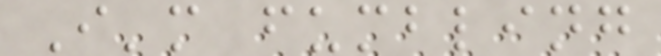I'm fumbling
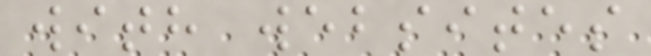with websites
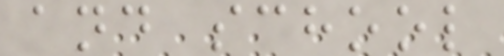and school
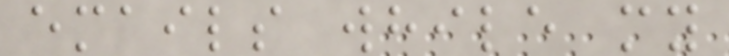emails while my
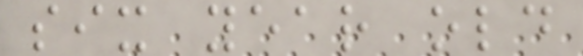six year old
